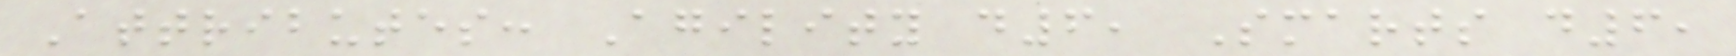Attributes: Agility d6, Smarts d6,
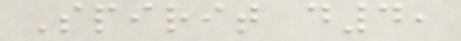Spirit d4,
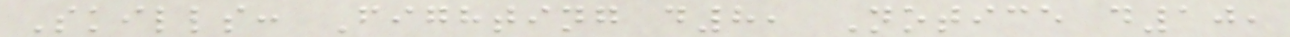Skills: Fighting d8, Notice d10,
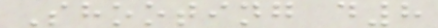Shooting d8
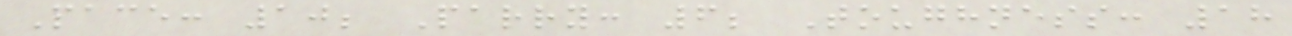Pace: 10; Parry: 6; Toughness: 18
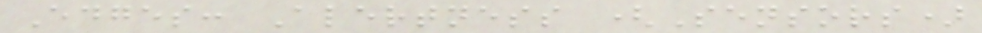Edges: Alertness (Sensors)
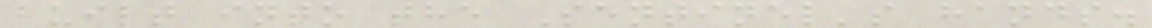built into the Sentinel's hands.
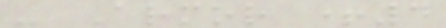- Armor +4
